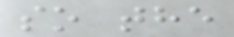so the
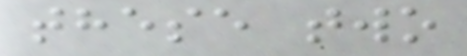these two
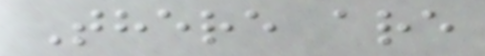There are
